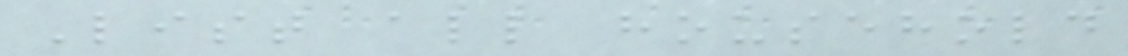List all household
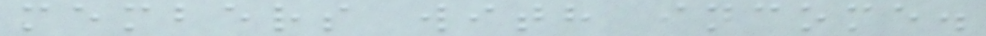members with income.
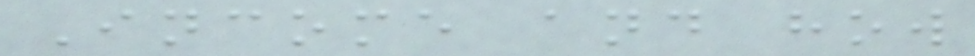Income and how
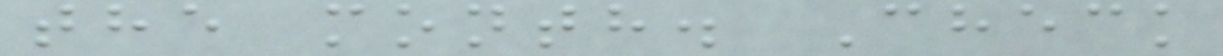the month. Check
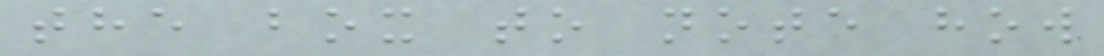the box to note how
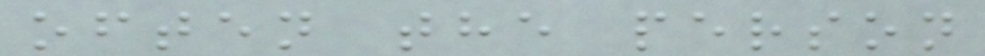often the person
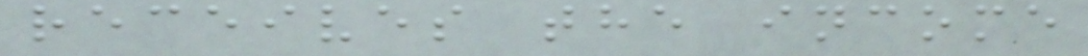receives the income
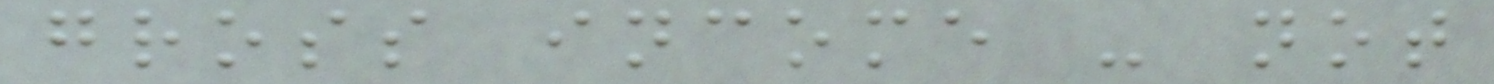gross income - not
